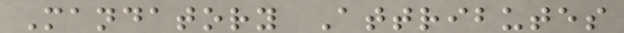Mandatory Attributes
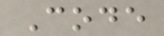Code
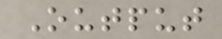Output
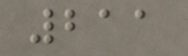211
